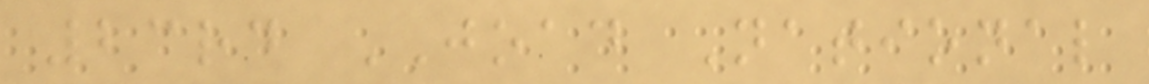23rd JOAD National
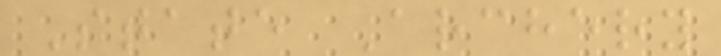State Archery
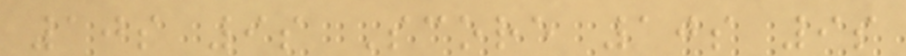10s 9s Score 10s 9s
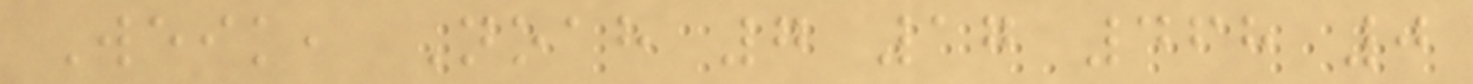Weik, Noah 7 17 468 0
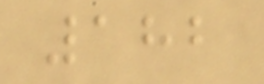182
